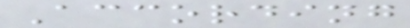According
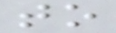to
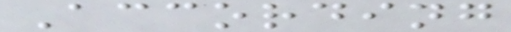According
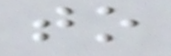to
